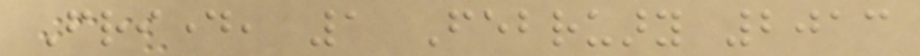Friday, 1 February 2013
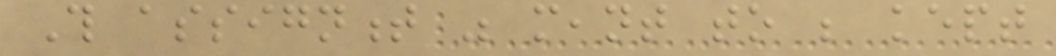This assignment was meant to be kept
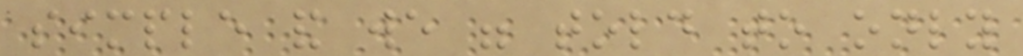simple and we were told to only
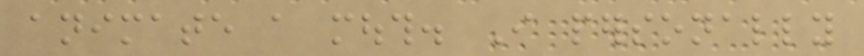animate a mouth. I personally
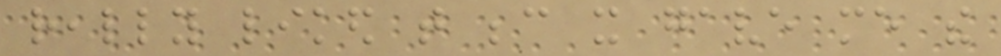really liked that because it gave me the
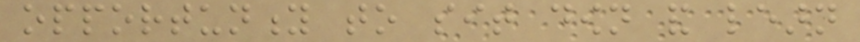opportunity to sit down and learn
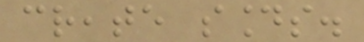create sounds.
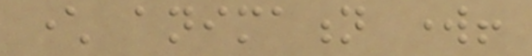character animation work!
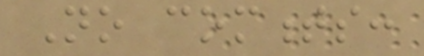No comments:
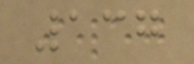137
